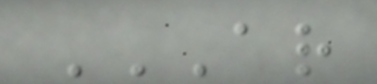AR
